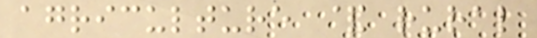agriculture & rural
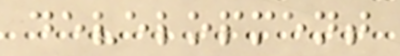development
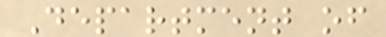Department of
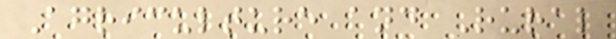Agriculture and Rural
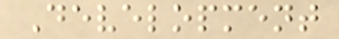Development
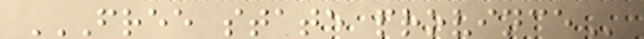FREE STATE PROVINCE
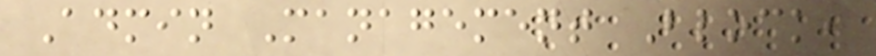Admin Management Block,
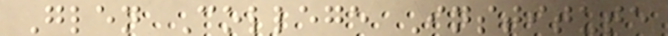Glen College Institute
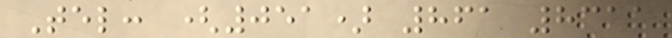Tel: (051) 861 8311
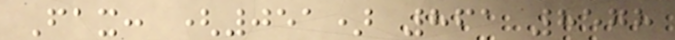Fax: (051) 861 8578
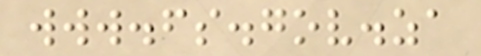www.fs.gov.za
